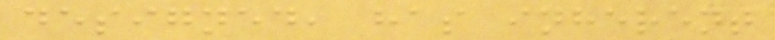designed, has inherent
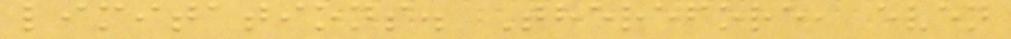limitations. Therefore, even
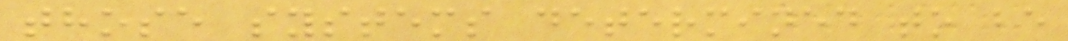those systems determined to be
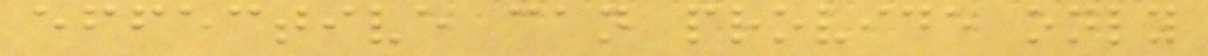effective can provide only
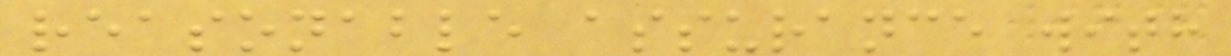reasonable assurance with
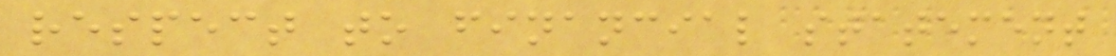respect to financial statement
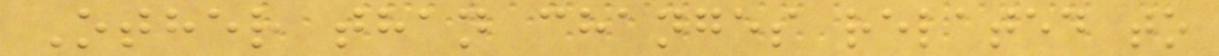Other than changes related to
